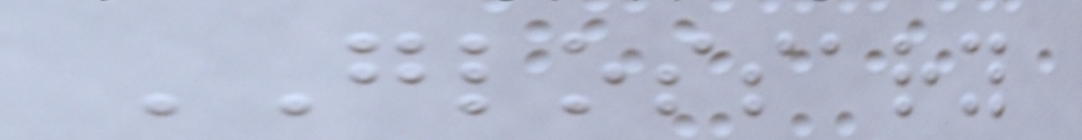GLOSSARY
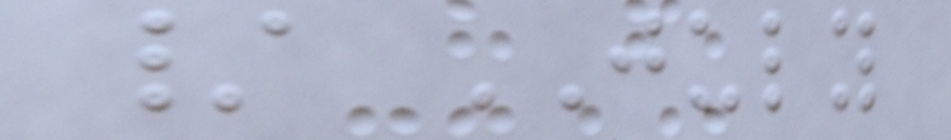/ JULY
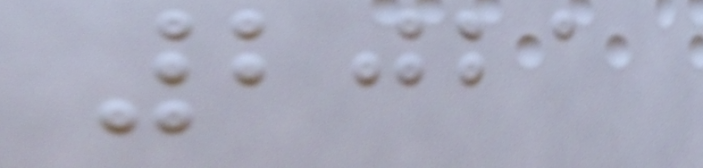2021
